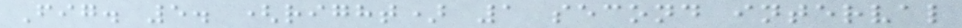Fig. 5. (right) 1 second interval
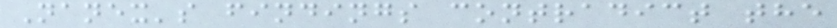Nanex's findings contradict the
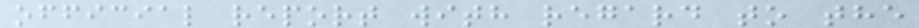official report with regard to the
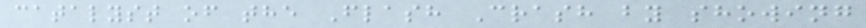catalyst of the Flash Crash by showing
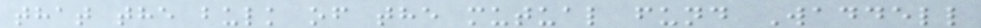that the bulk of the mutual fund Waddell
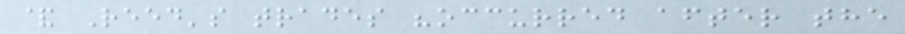& Reed's trades "occurred after the
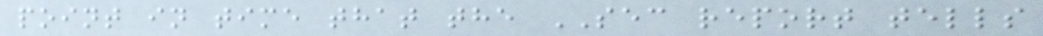point in time that the SEC report tells
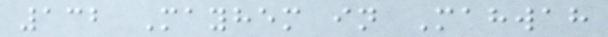132 Mayhem in Mahwah
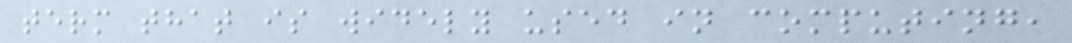term that is widely used in computing,
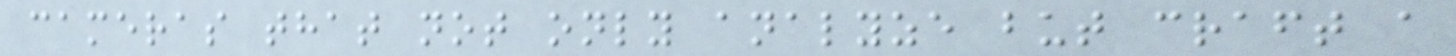cameras that not only analyze but craft a
